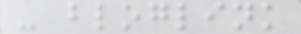- bloglink
